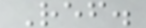Ref.
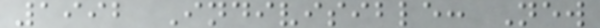1992 Indivisible: New
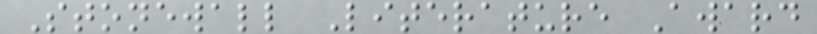Stonewall Literature Award
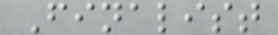Finalist
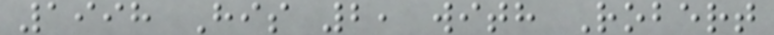1998 His 2, with Robert
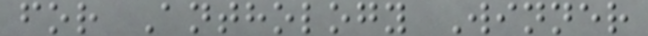for Anthology Winner
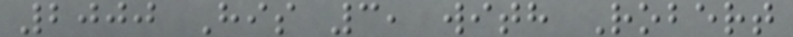2000 His 3, with Robert
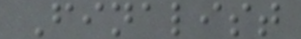Finalist
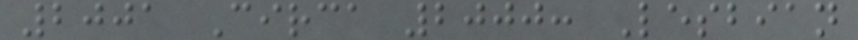2001 Circa 2000: Lesbian
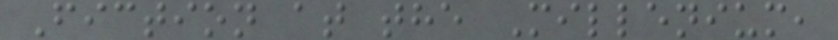Fiction at the Millenium,
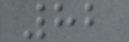82
